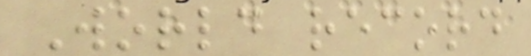World record
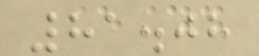81.08
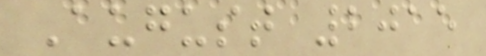August 2015
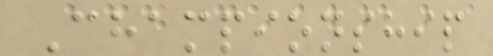Championship
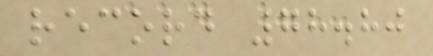record 78.80
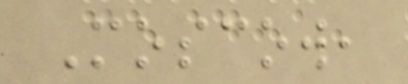Moscow,
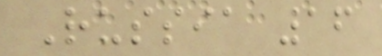Russia 16
